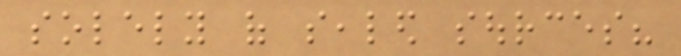solely of sealed sources?
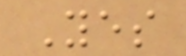Yes
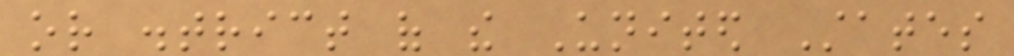or district of the United States
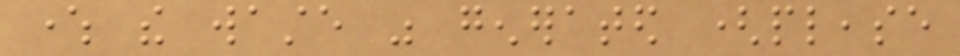where the waste was generated (please
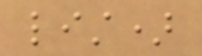list)
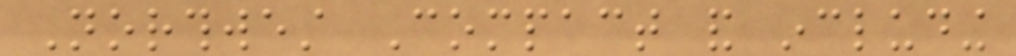Northwest Compact and including
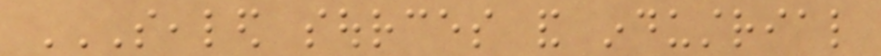SEALED SOURCES AND INDUSTRIAL
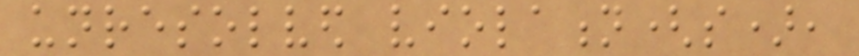unresolved violation(s),
